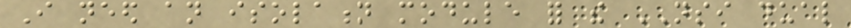I need an isolation module for the NSI dual
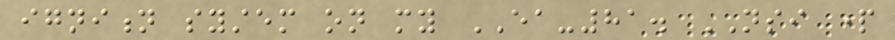ignition system on my EA-81. NSI part
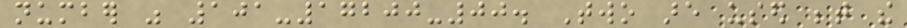number was 101-17200-00. Two are used between the
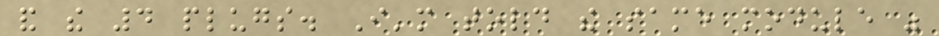and the 4 plugs. I'm told the same module was
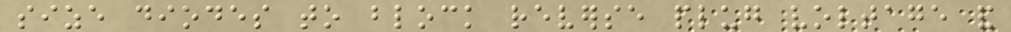size diodes to block reverse plug voltage and
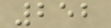252
